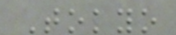Tokyo
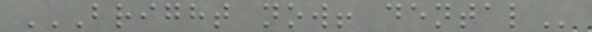BRIGHT NOW! DENTAL
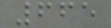665
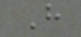H
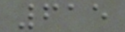615
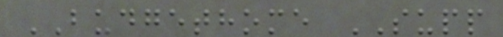BUDGETHOME SUPP
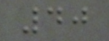40
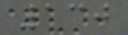130
